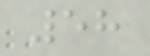58
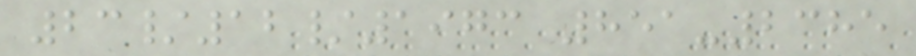23/12/1973 851-2385
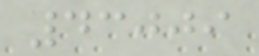43009
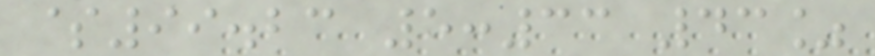$99.23 5:33 43%
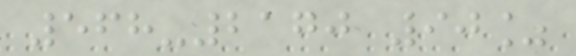568-2170 90%
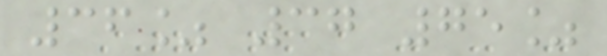36% 37 75%
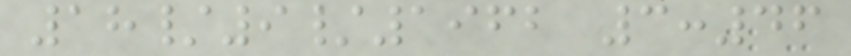18/9/1962 3:46
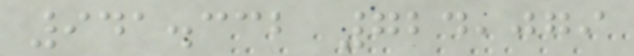941.332 724,079
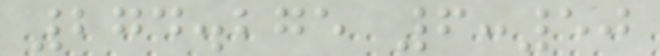274.275 6:50
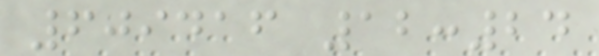609416 12:24
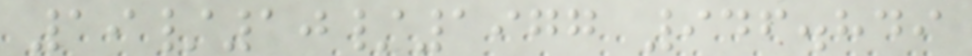19/10/1977 946.849
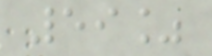59%
